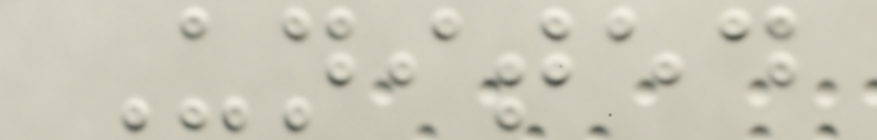United
